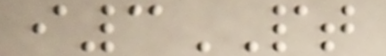i3PT
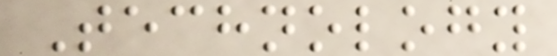Technology
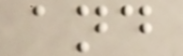and
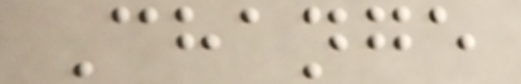Change
